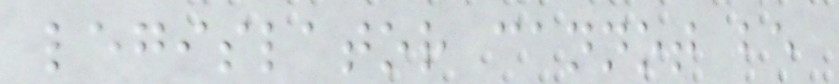legislator cannot be
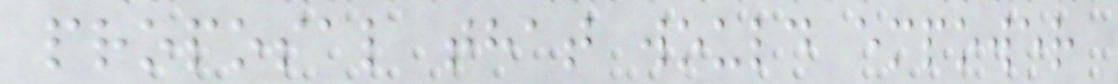proposal that would empower
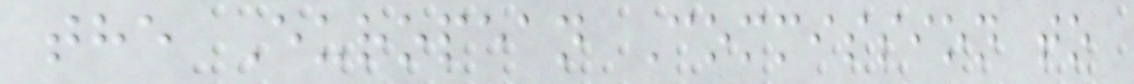the European Commission to
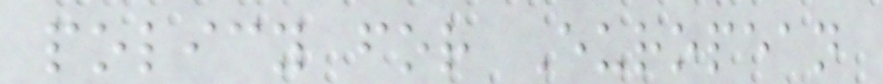policy for European
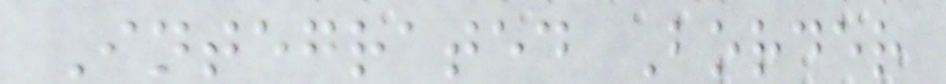Integrated Border
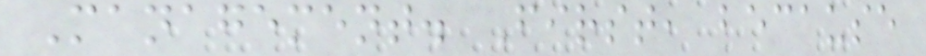Management. First, because
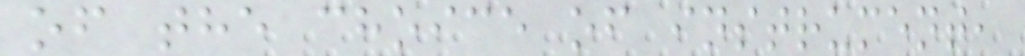of the choice of instrument,
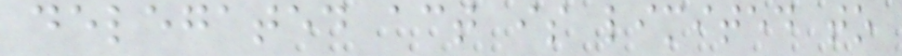delegated act is limited to
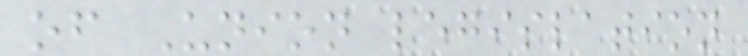of Union legislation
